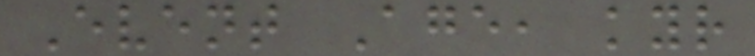Event Age, kyr
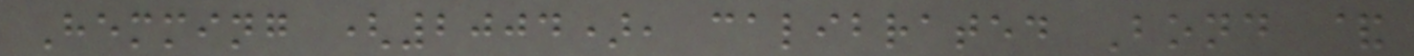Hemming (2004), calibrated Bond &
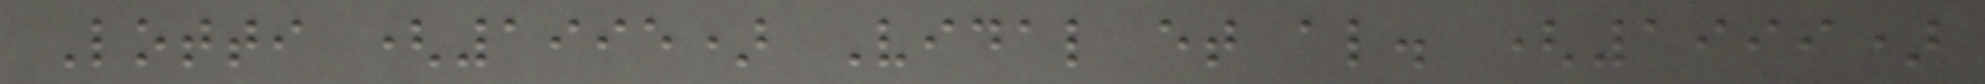Lotti (1995) Vidal et al. (1999)
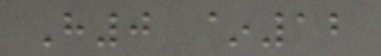H0 ~12
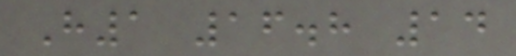H1 16.8 14
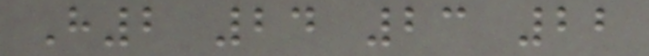H2 24 23 22
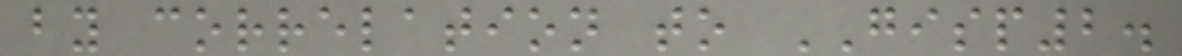by correlation to GISP2.
